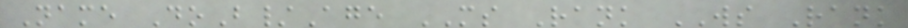Name DoB/Age MS Rank WS Rank
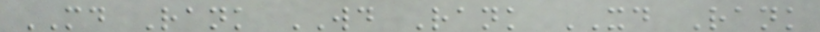MD Rank WD Rank XD Rank
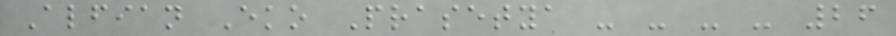Alfian Eko Prasetya - - - - 26
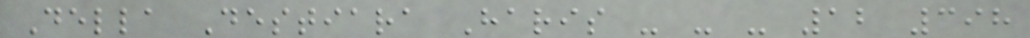Della Destiara Haris - - - 12 398
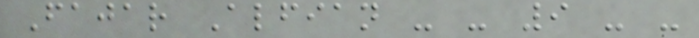Fajar Alfian - - 9 - -
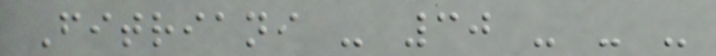Fitriani - 30 - - -
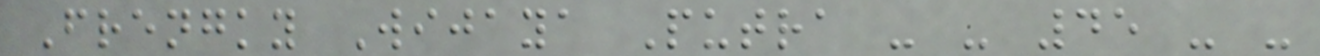Frengky Wijaya Putra - - 45 - -
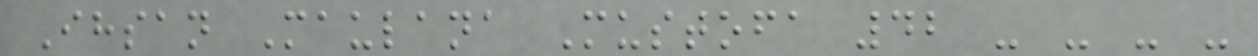Ihsan Maulana Mustofa 42 - - - -
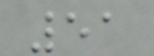51
